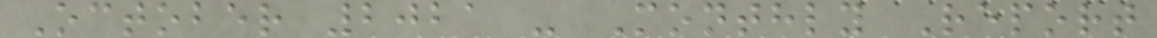October 2021 - Monthly Report
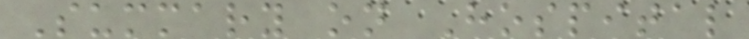Summary on Hospital
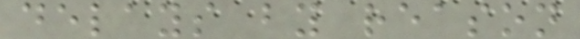delays by reason
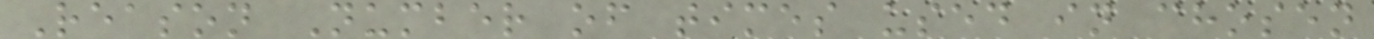Reason Number of times used in chosen
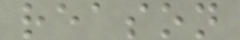reason
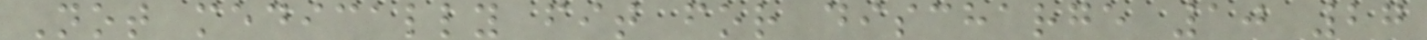Not medically fit for discharge 10 27
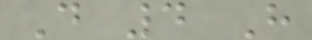D 4 H
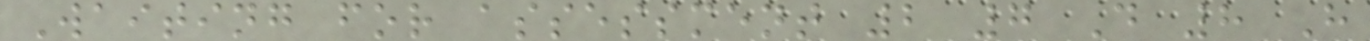Waiting for assessment 2 7 D 8 H
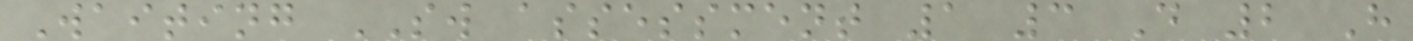Waiting SW assessment 1 3 D 2 H
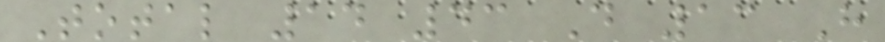Total 14 43 D 13 H
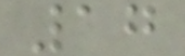17
